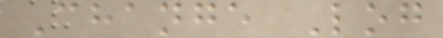Change Log
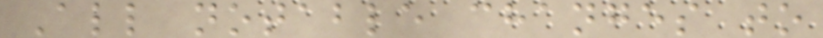All notable changes to
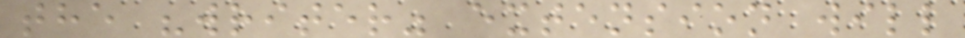the "writer" extension will
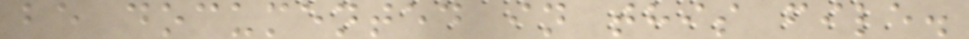be documented in this file.
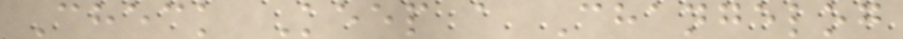Check Keep a Changelog
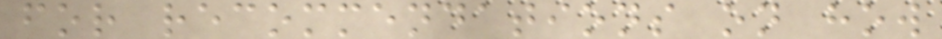for recommendations on how
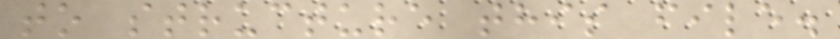to structure this file.
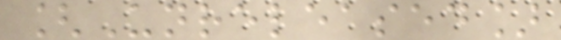[Unreleased]
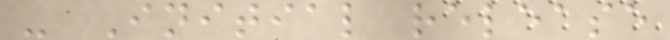- Initial release
